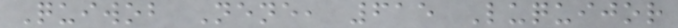Quiwob Nene, 615 Luquijor
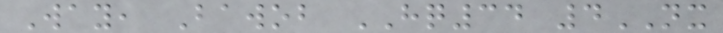Way, Bawob HQ34 4NX
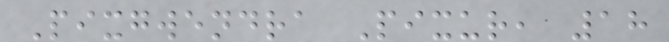Pixgwendra Pixur, 18
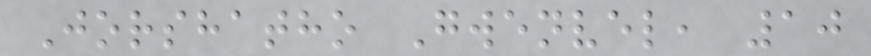Jorshatho Gwenvel, 10
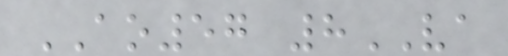AO57 8VA
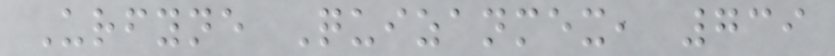Urfyne Quizanmex, 739
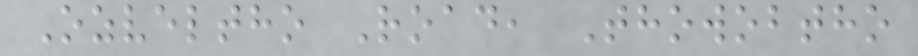Ozveltho Road, Thowobtho
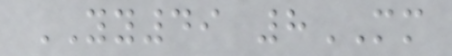YY49 8MM
